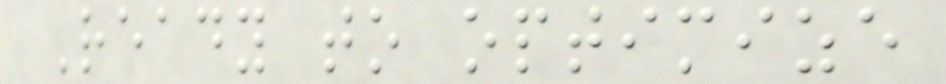Ready to optimize
